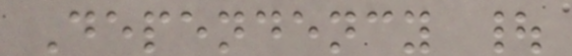Dependency |
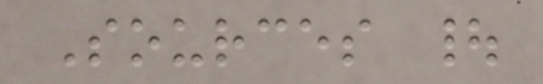Sources |
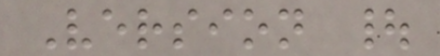Version |
